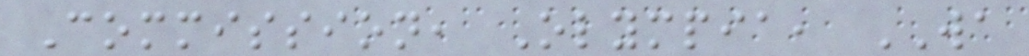Commission, Olympia, WA
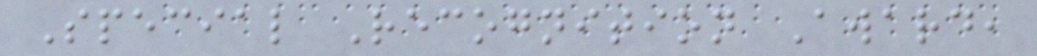Special Recognition Award,
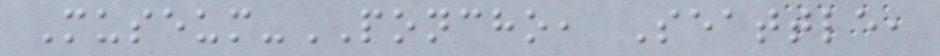Museum-PONCHO, Seattle,
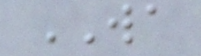WA
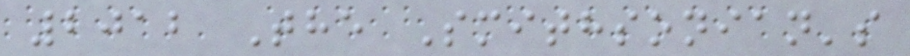2012 The Smithsonian's
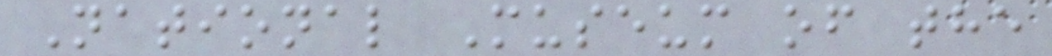National Museum of the
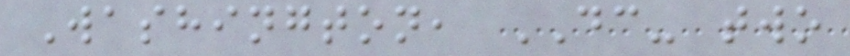Washington, DC- two
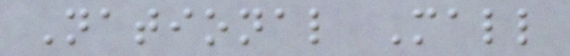National Mall
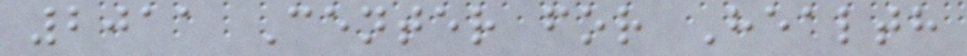2011 Center for Health
